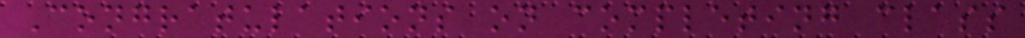Congratulations on completing class
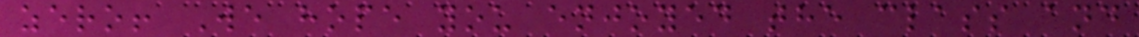zero! We hope you enjoyed the class and
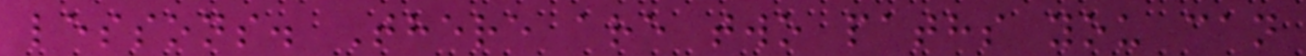lessons. There are two paths you can
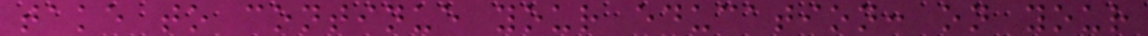take to continue your education: on your
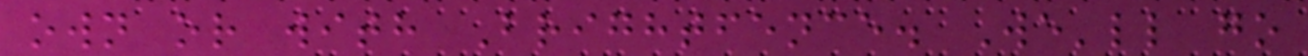own or with Brightfence. We'll go
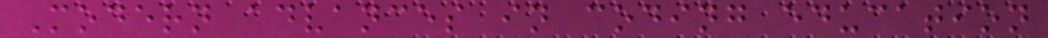Modern advances in coding education
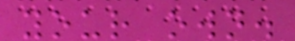your own.
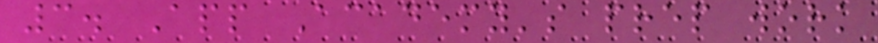3. App Academy's prep work
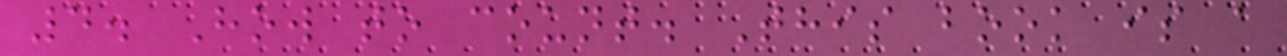4. How to count. This book is a
